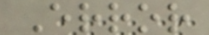Error
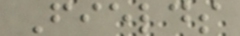Fields
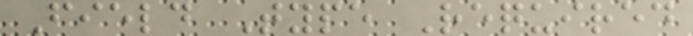Field Type Required
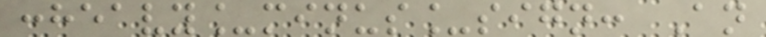:heavy_minus_sign: An
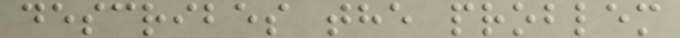describes the problem
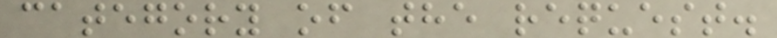category of the request.
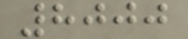8000
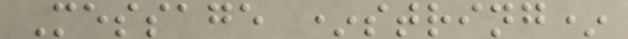Message *string*
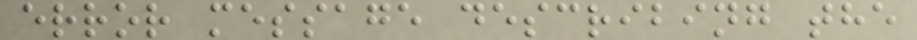error message describing the
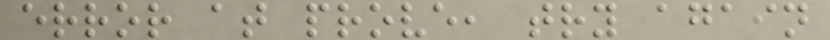error at prove, try again
